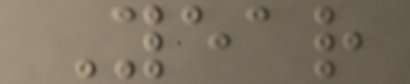Year
